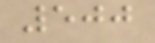500
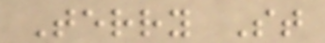Terry St
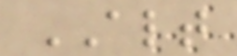ALT
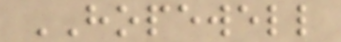HOPEWELL
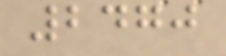2470
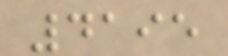4195
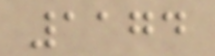1174
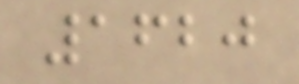1620
